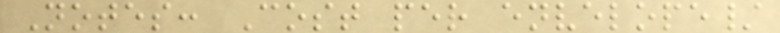Notes: Cost per envelope/
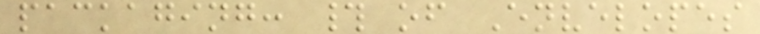packaging: # of Envelopes
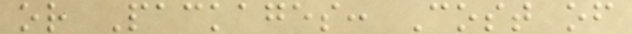or Packages: Cost of
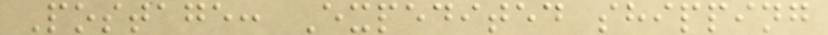Postage: Expedited shipping
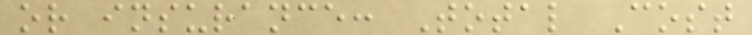or insurance: Total Cost
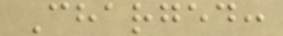Charged:
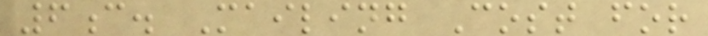6c. Mailing Cost for
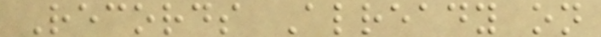Records Already on
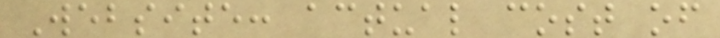Website: actual cost of
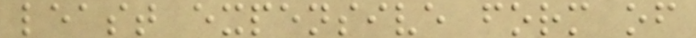least expensive form of
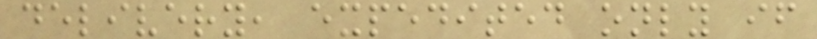delivery, expedited only if
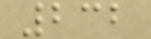232
